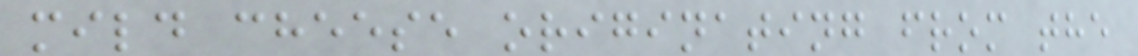mild cheese originating from the
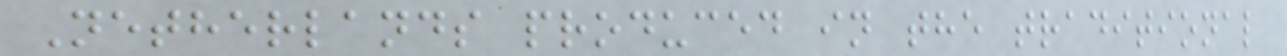Netherlands produced in the traditional
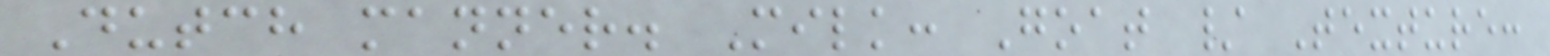Dutch manner. Milk: Goat / Texture:
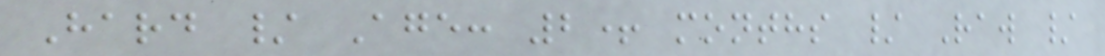Hard / Age: 2+ months / Raw /
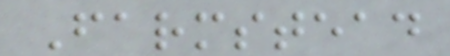Farmstead
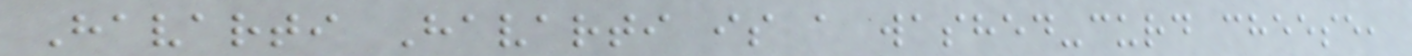Havarti Havarti is a washed-curd cheese,
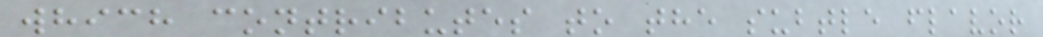which contributes to the subtle flavor
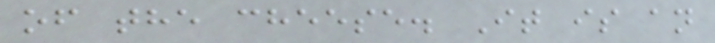of the cheese. It is an
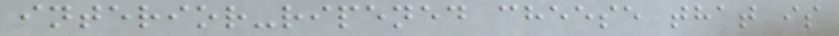interior-ripened cheese that is
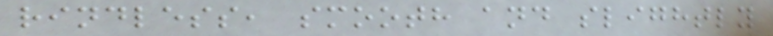rindless, smooth and slightly
